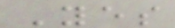Yes
